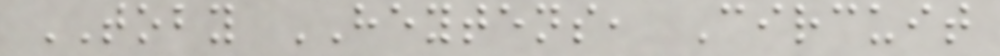TOBY HEYTENS, Circuit
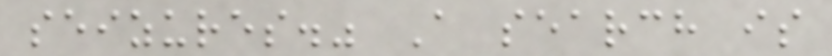seizures." A search is
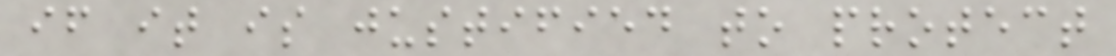if it is justified to protect
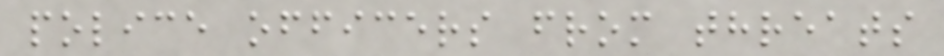police officers from threats
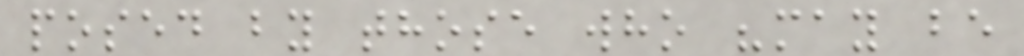posed by those who "may be
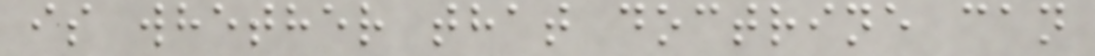is whether that doctrine can
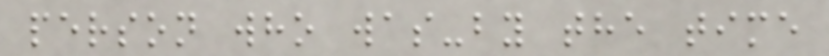person who was-by the time
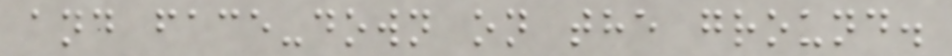and face-down on the ground.
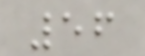56
